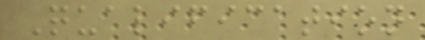Qualification
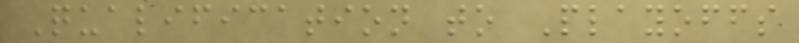Qualification to Playoffs
